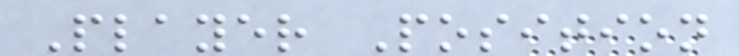Player Position
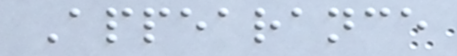Appearance
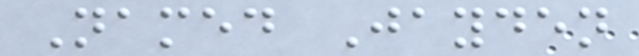Named Jayden
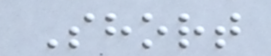Short
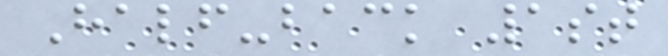Half-back 1st
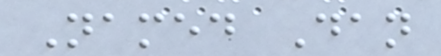Named Dan
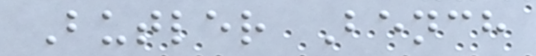Butler Bench
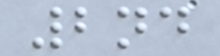2nd
